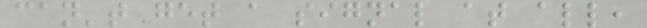can't get a signal at all,
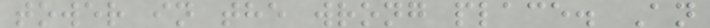tower in the wrong place. An
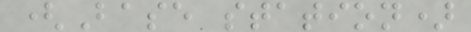(Base station)
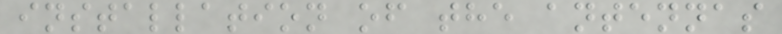installation of the antennas
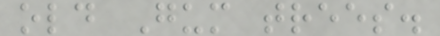old Gum trees.
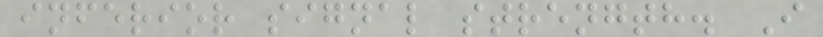inferior signal strength. I
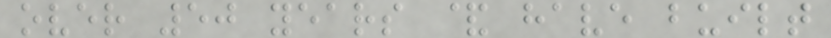over 50 years & have built
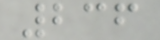236
